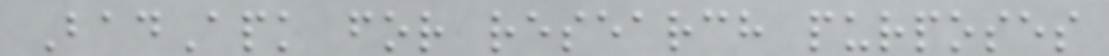BadApk for research purposes
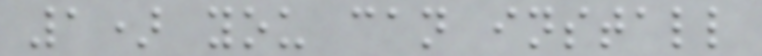1) you can install
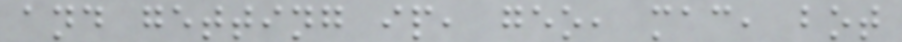and getting ip, geo, mac, bot
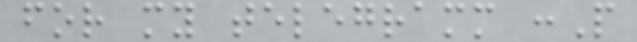for my telegramm :P
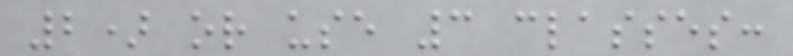2) or use 3 classes:
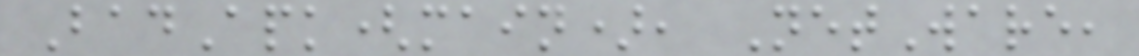BadApk(main), NetWare,
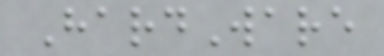HardWare
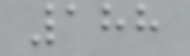188
